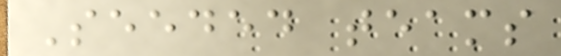Seeded teams
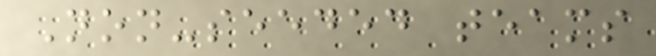Non-seeded teams
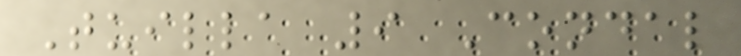Tuilla 9 Condal
